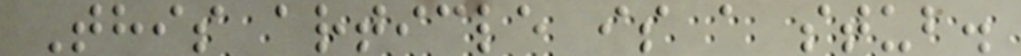This article is a stub.
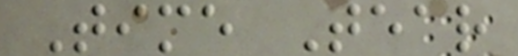Time Tear
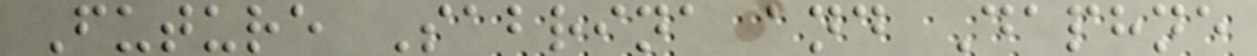Future Sabrina and Daphne
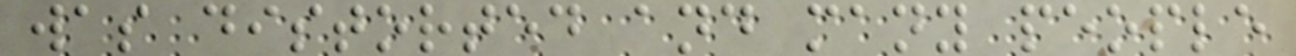was distorted and many people
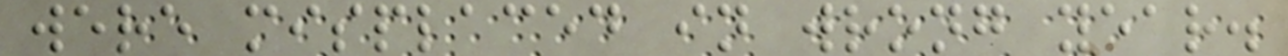were misplaced in wrong year.
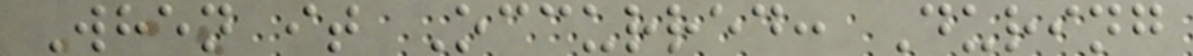When it Occurred: During
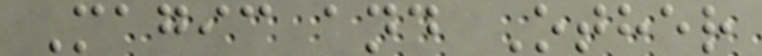Magic and Other
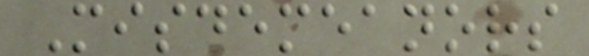Misdemeanors
